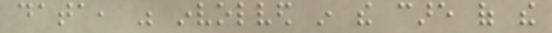data, was involved in the care of the
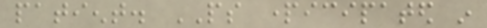patient. PS participated in
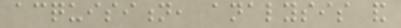acquisition, analysis and
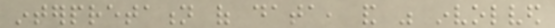interpretation of data, and was involved
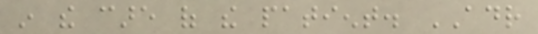in the care of the patient. ADR
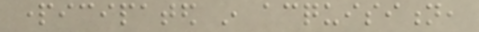participated in acquisition,
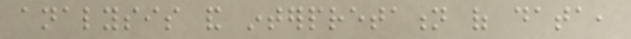analysis and interpretation of data,
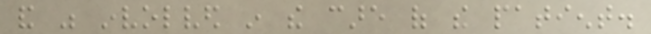and was involved in the care of the patient.
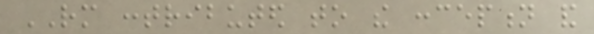RM contributed to the conception and
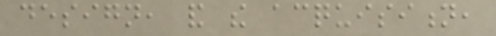design, and the acquisition,
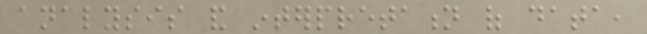analysis and interpretation of data,
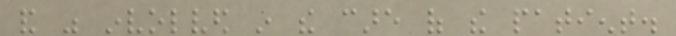and was involved in the care of the patient.
